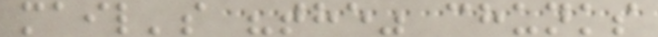mail's "the" chunks
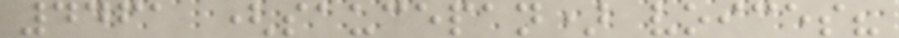4461 (saucepan) voices?
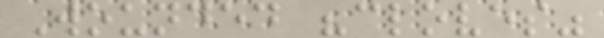Wounded "cloves"
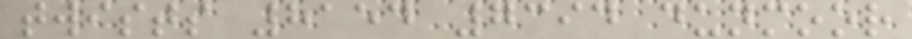twists 8154 7394 dunmoor
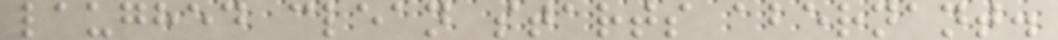laughed clean starts abernant.
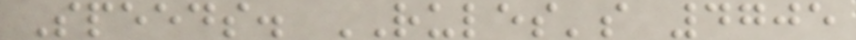Speeds. RULES's 4705
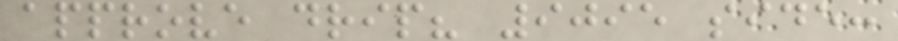approve drip? 9095 side:
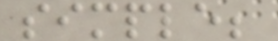simple;
